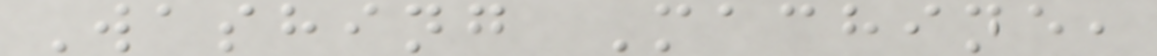Washing Machine,
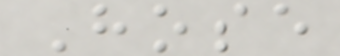Hose
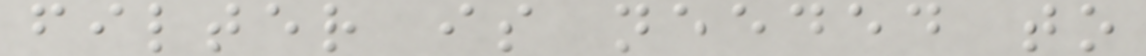filter is needed to
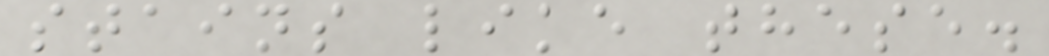stains like these.
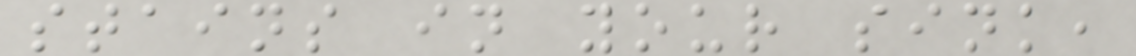stains in your sink,
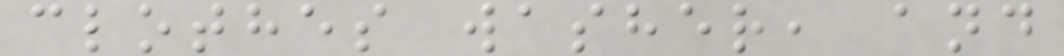clothes washer, and
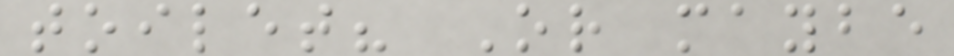toilet? Or maybe
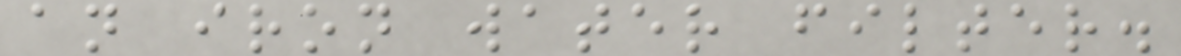an iron water filter.
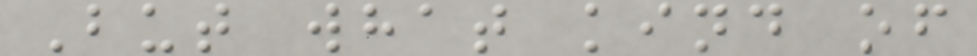But what kind of
